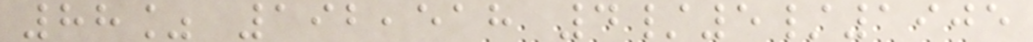88% 192,518 4/5/1905
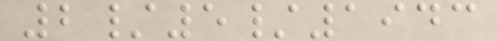2/5/1943
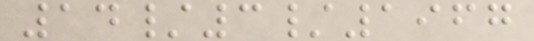14/3/1967
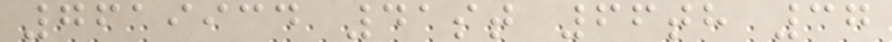7619934 41st 66th 37
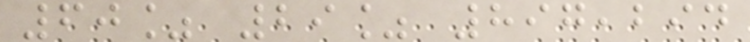60% 29% 897,294
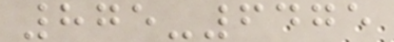875-6475
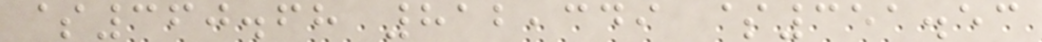$360.68 812,349 $351.53
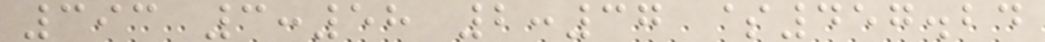393 3:58 2:37 $457.24
